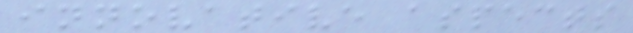innovative aspects
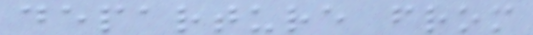departure from
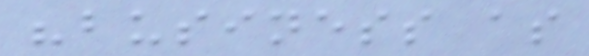"business as
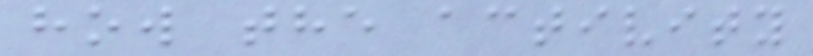how the activity
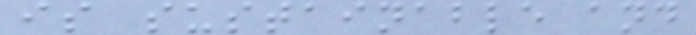is sustainable and
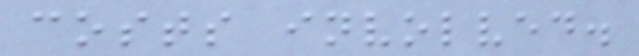costs involved.
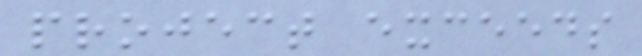project exceeds
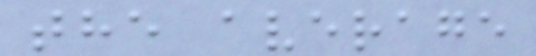the average
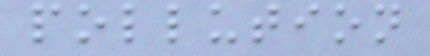pollution
